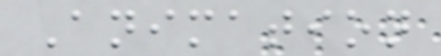Animation
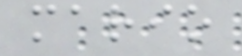mario
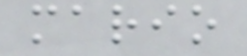mario
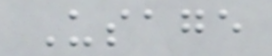Usage
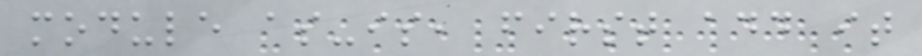module as-is, first add it
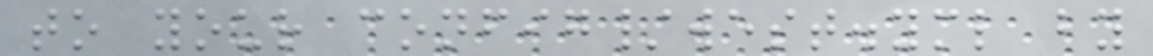to your config/west.yml by
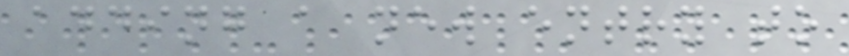adding a new entry to
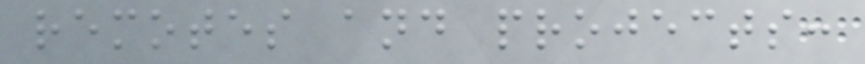remotes and projects:
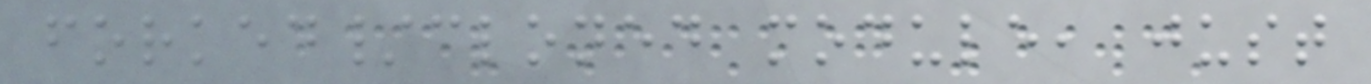forked/cloned module, just
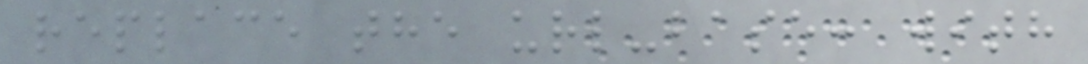replace the url-base: with
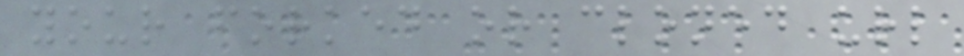your forked or cloned url
